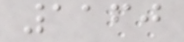1160
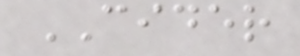CIDER
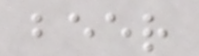beer
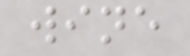wine
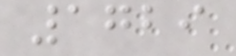1729
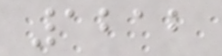1212
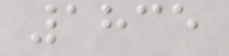1835
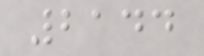2144
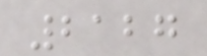2127
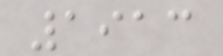1913
